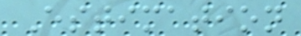Estimation
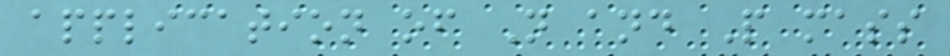application of N and P mass
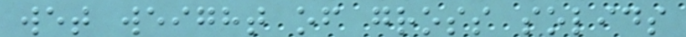wet weight of gross solids
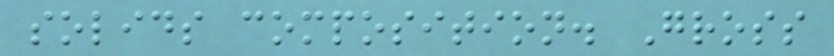solids composition. Gross
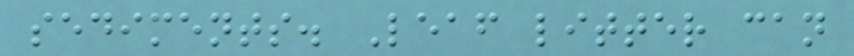sediments. Leaf litter can
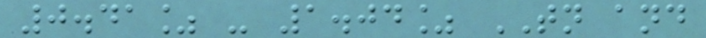0.41% - 1.04% TN and
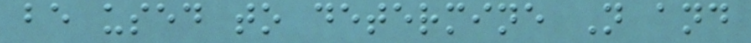be used to determine N and
